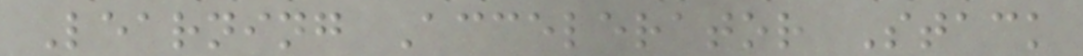Learning Accelerator Stack
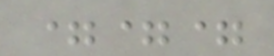===
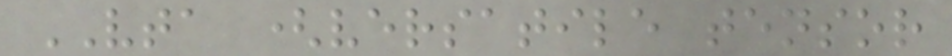VTA (versatile tensor
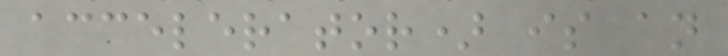accelerator) is an
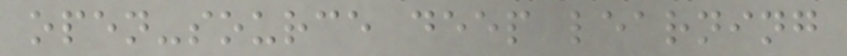open-source deep learning
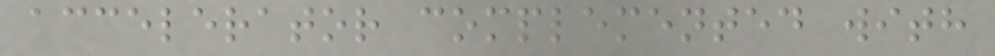accelerator complemented with
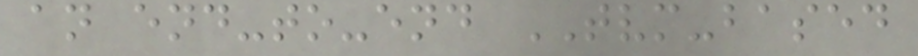an end-to-end TVM-based
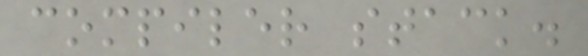compiler stack.
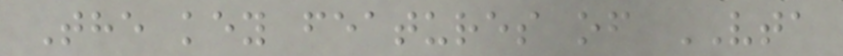The key features of VTA
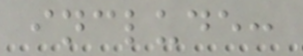include:
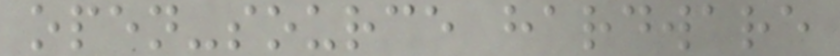open-source hardware
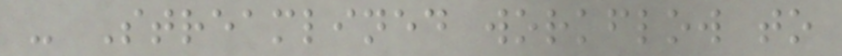- Streamlined workflow to
